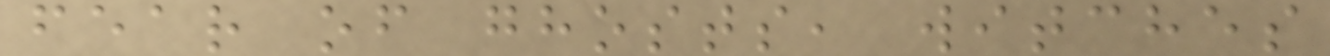fear of ghosts, witches
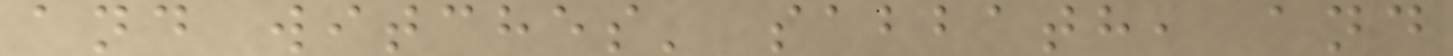and witches' sabbath, and
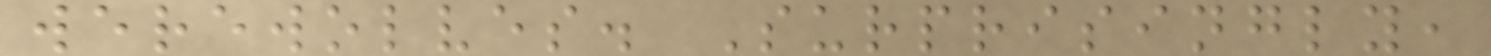werewolves. Surprisingly,
